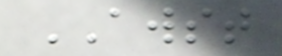AWST
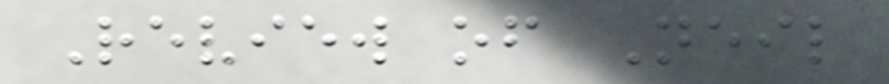Review of Neil
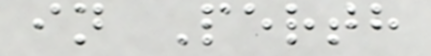in Perth
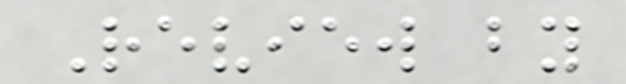Review by
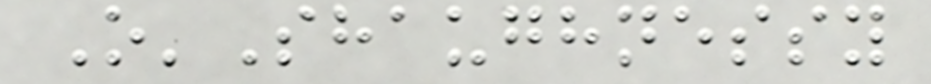O'Shaughnessy
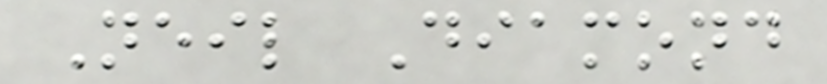Neil Diamond
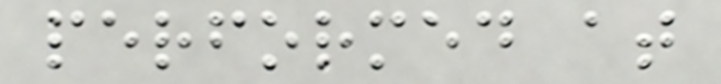performed at
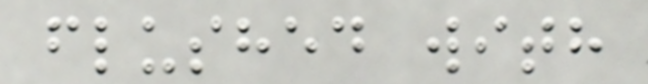flushed with
